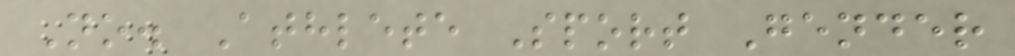No. Athlete Sport Gender
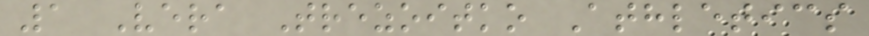1 Vera Trezoitko Athletics
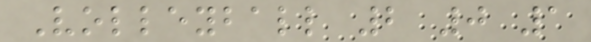Volleyball 2 0 1
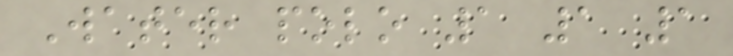Water polo 1 1 1
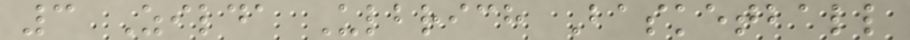3 Zilda Ulbrich Basketball
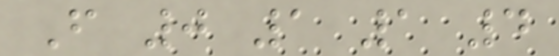F 0 1 1 4
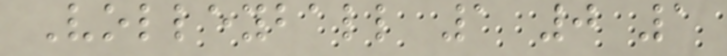Volleyball 1 0 1
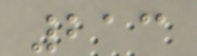213
